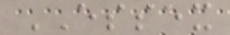ESSEX
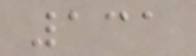131
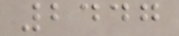2447
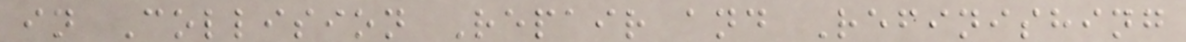in Collision Repair and Refinishing
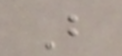B
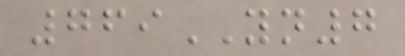769YN7
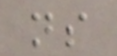ns
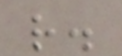r.
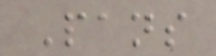Pans
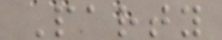Party
